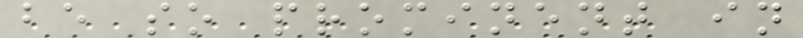be so prominent in
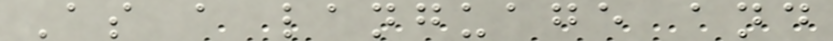As a language and
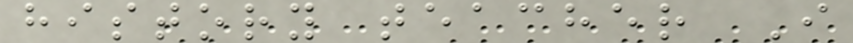history teacher I
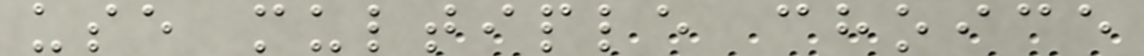use multiple choice
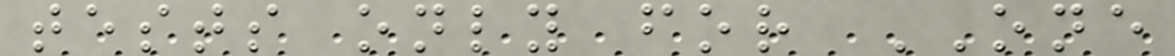tests only for ONE
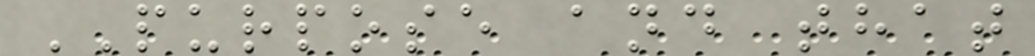PURPOSE and that
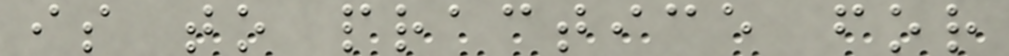is to practice for
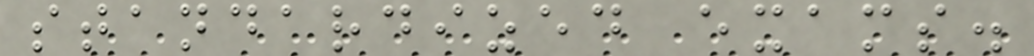standardized exams.
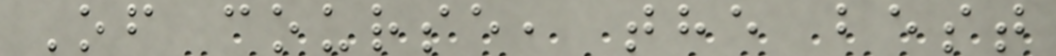Of course, the best
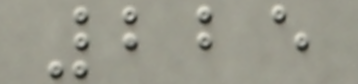225
